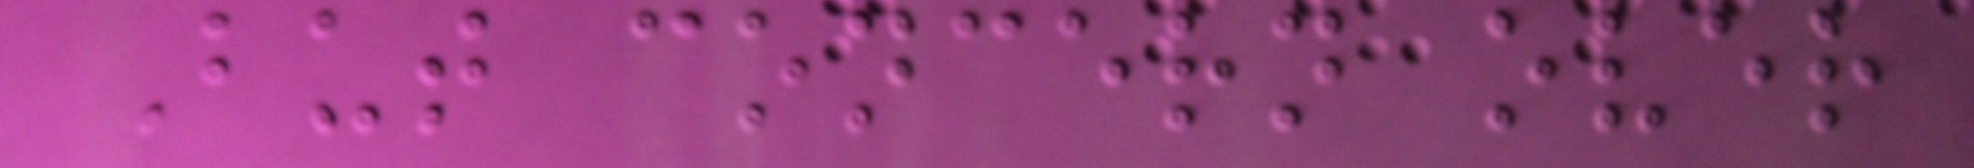But concern over
